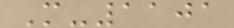M-1101
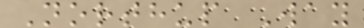Northup Way
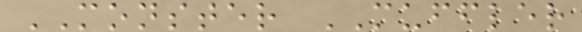MONSTER MUFFLER
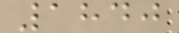1840
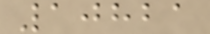10821
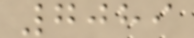7089
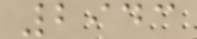2943
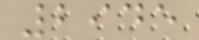2945
